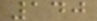140
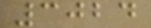3024
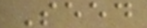Seed
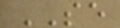SE
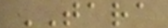TARA
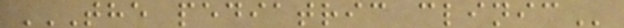THE PEDIATRIC CLINIC
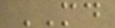MD
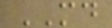MD
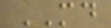MD
